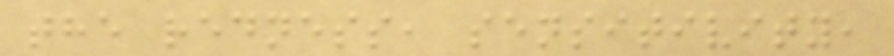the redness, sensitivity,
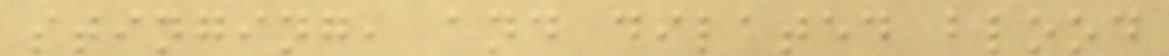stinging, and dilated blood
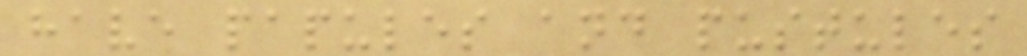have papules and pustules
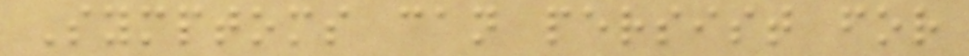Symptoms can persist for
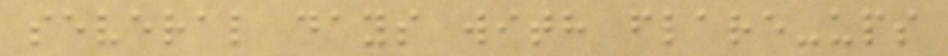several days with flare-ups
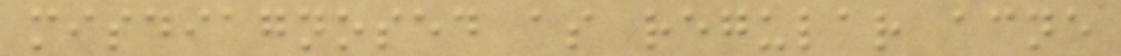misdiagnosed as regular acne
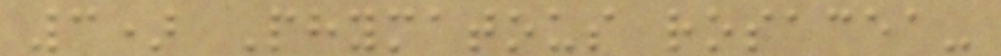3) Phymatous rosacea-
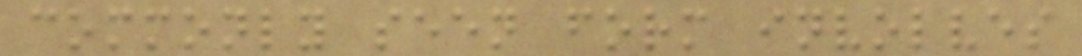commonly seen form involves
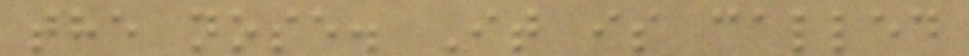the nose. It is called
